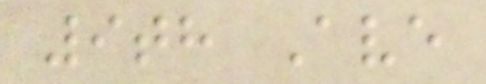9th Ave
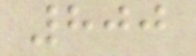800
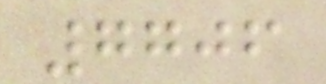7706
